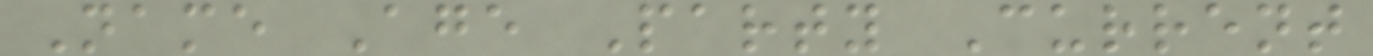Name Age Party Current
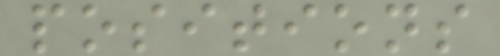positions
